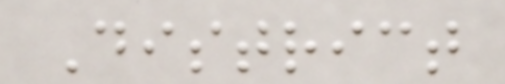District
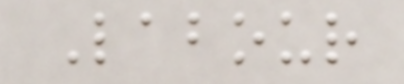Labour
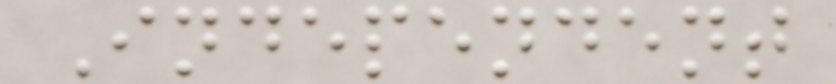Independent
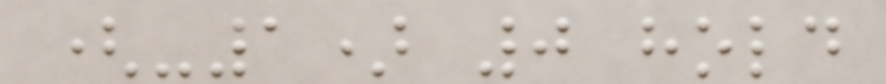(-1) 0 hold
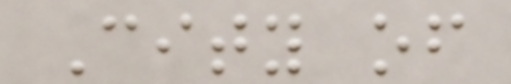City of
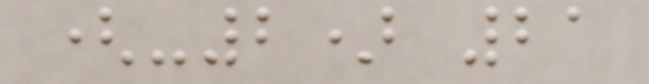(-2) 21
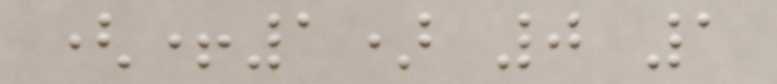(+1) 0 1
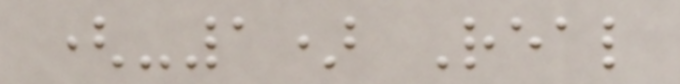(-1) Real
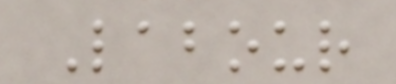Labour
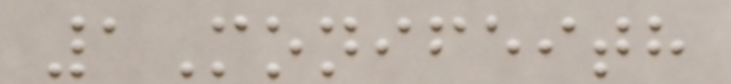1Monifeith
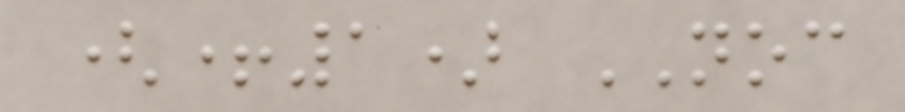(+1) NOC
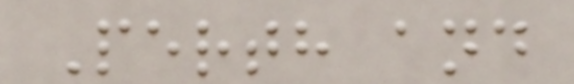Perth and
